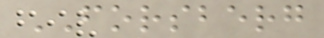FORSBERG
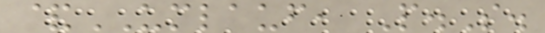&UMLAUF, P.S.
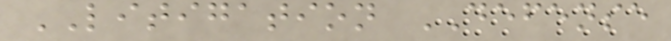LITIGATION DEFENSE
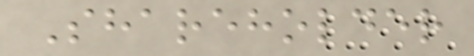Shareholder
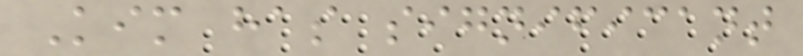Kim has significant
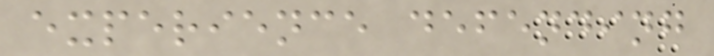experience defending
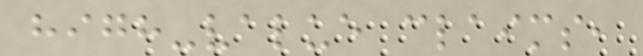high-value claims,
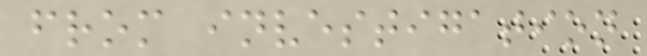from investigation
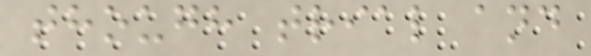though trial and
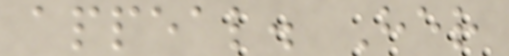appeal. Her
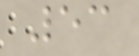53
